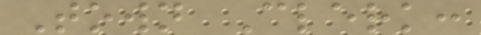Town Clerk:
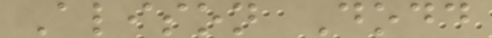Alison Dodd
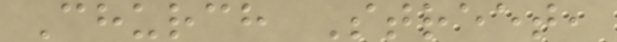Church Street,
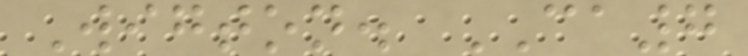Wigton. CA7
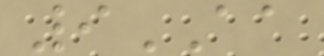9AA
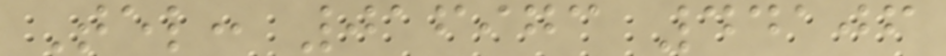Tel: 016973 44106
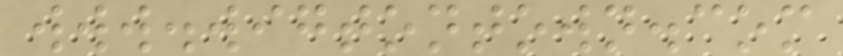www.wigtontown.com
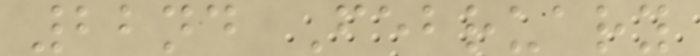22nd February
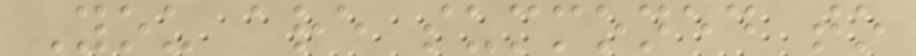You are summoned to
